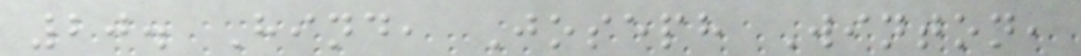20. Hind, Joseph Winton,
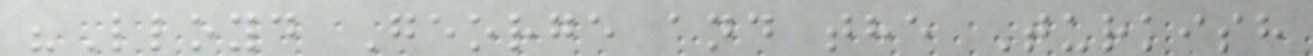"Lloyd George and the Turkish
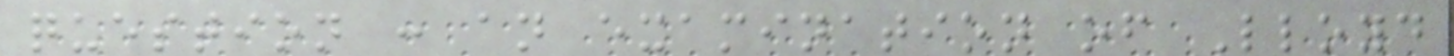question : an examination of Lloyd
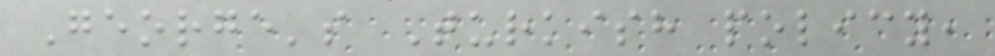George's Turkish policy,
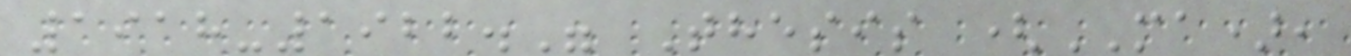1918-1922." Thesis (MA),
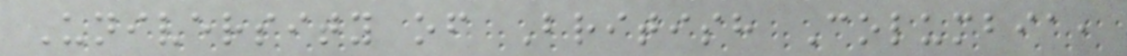University of British Columbia,
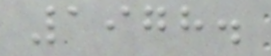1978.
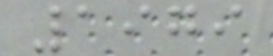1979
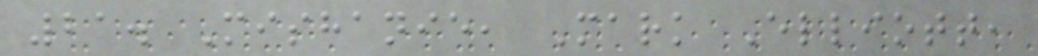21. Mishanie, Mark Elliott,
